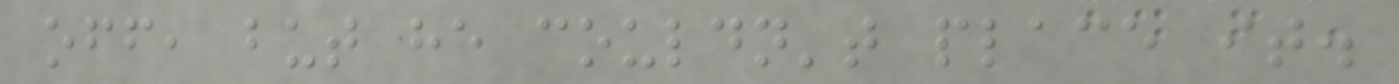off, but he couldn't place it.
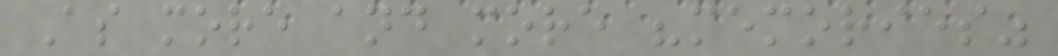As more and more "memories"
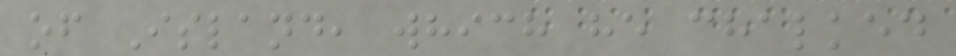of Island, which he chalked
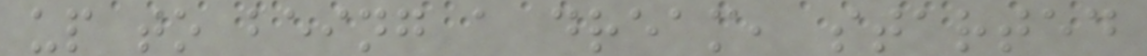up to being a dream, started
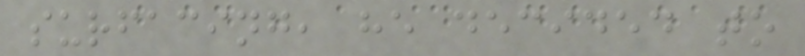surfacing, he decided to
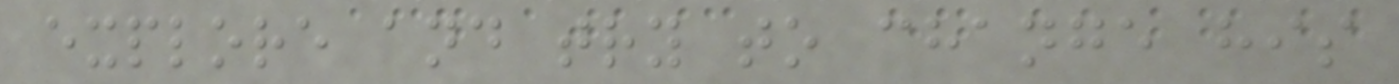explore and try to change his
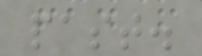past.
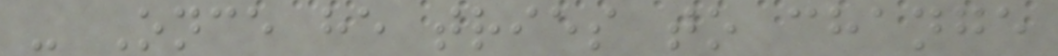- Once he tries to change
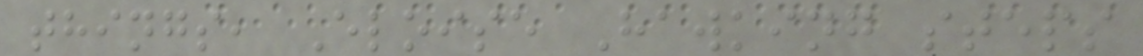things, Eloise Hawking steps
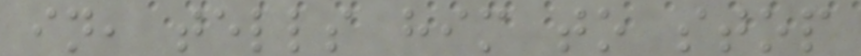in, tells him to stop
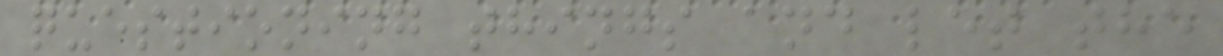questioning things and let the
